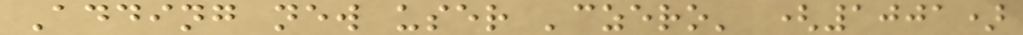Adding new user 'czero' (1001)
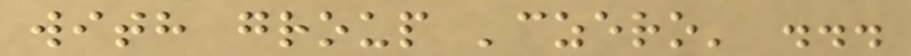with group 'czero' ...
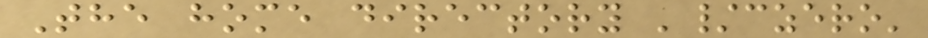The home directory '/czero'
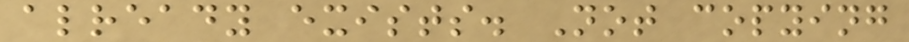already exists. Not copying
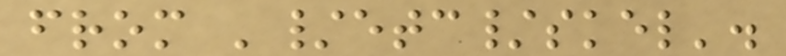from '/etc/skel'.
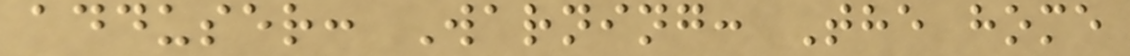adduser: Warning: The home
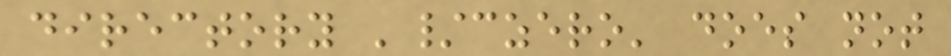directory '/czero' does not
